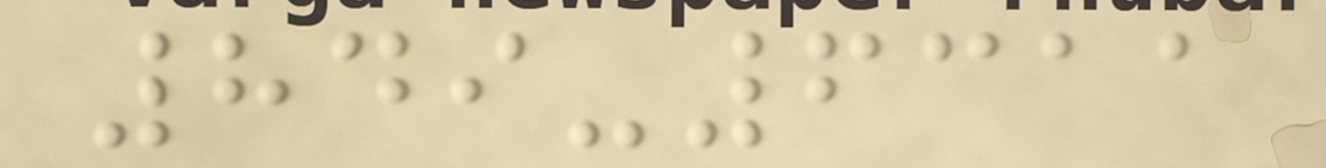849-6311
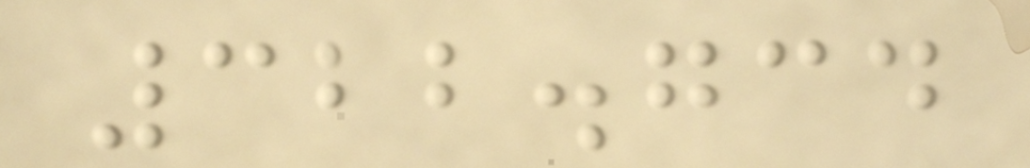322.734
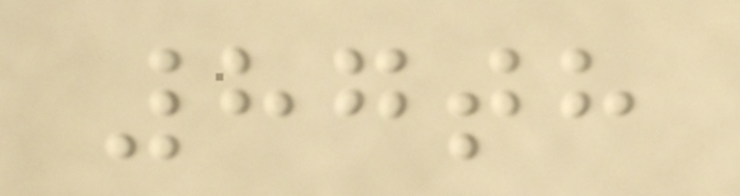87th
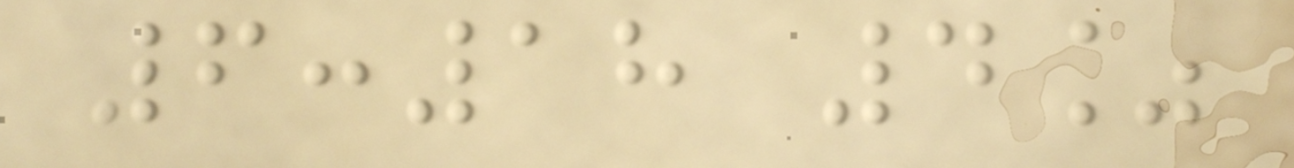6:18 4%
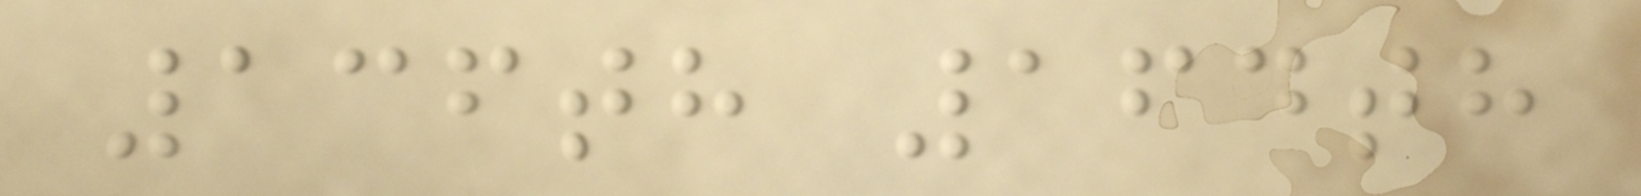136th 164th
